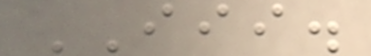III.
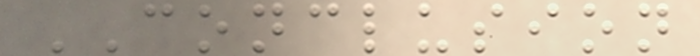CONCLUSION
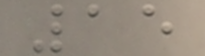15
